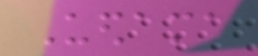Uedama
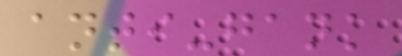anti-gank
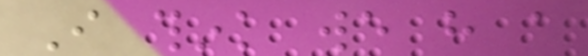I think we have a
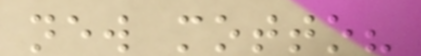new motto?
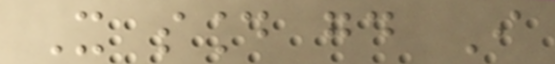It sound good I
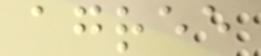agree
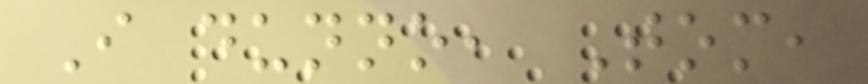I dunno, Tom,
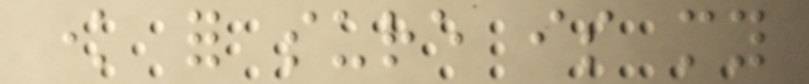know for sure is my
